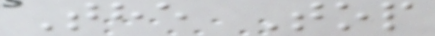The Top
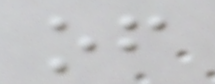of
